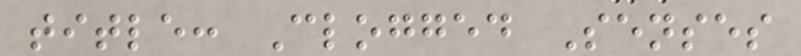title: Clogged Senses
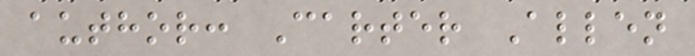author: Carter Allen
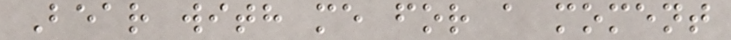Bear with me for a moment
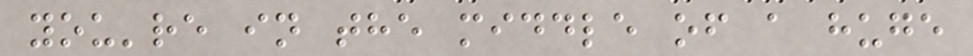you're in the middle of a huge
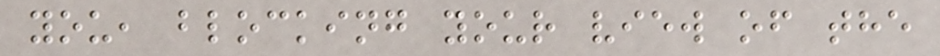you, blocking your view of the
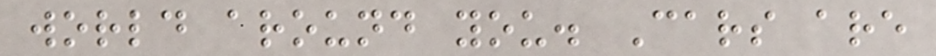world around you. Cars are
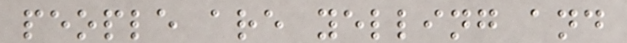people are yelling and
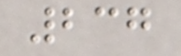237
